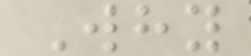Why
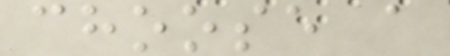choose a
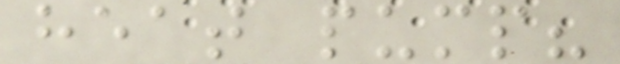heat pump?
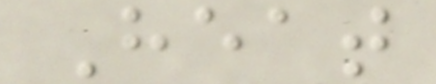Heat
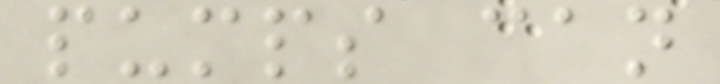pumps can
